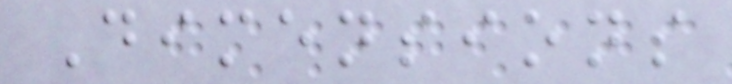Dimensions
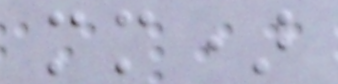mm)
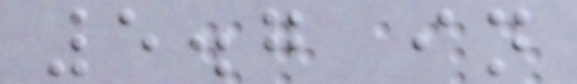5.7 in
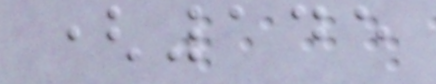(145
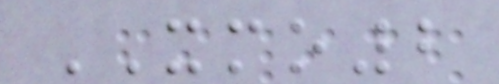XMO2
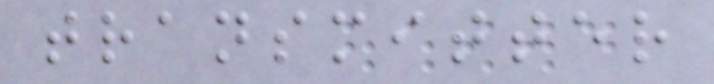transmitter
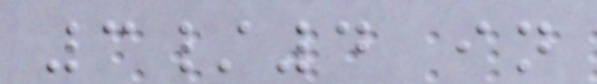3/4 in
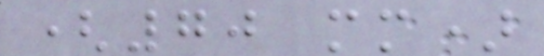(70 mm)
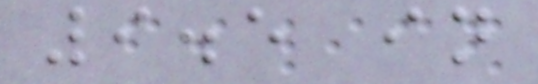9.5 in
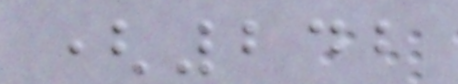(242
